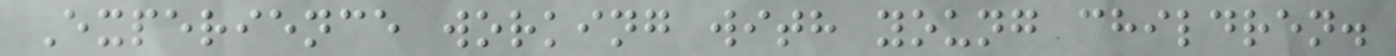Experience working with young children.
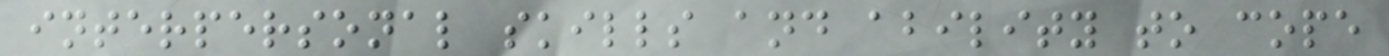interpersonal skills and ability to cope
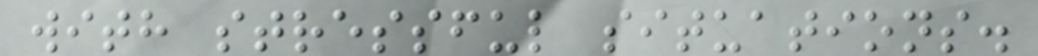with stressful situations.
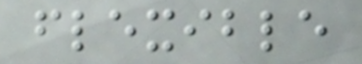flexible
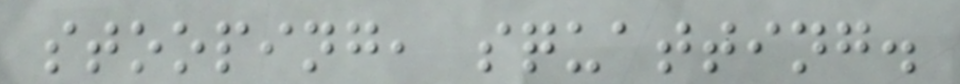stooping, squatting.
